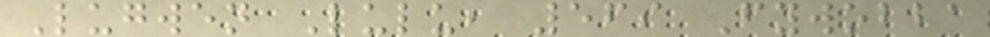Lugwen Lulu, 569 Fywobba
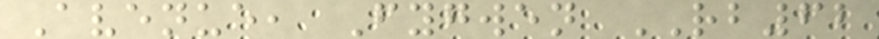Avenue, Fygwen RB62
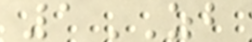1ZB
